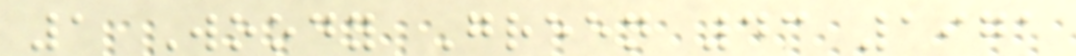1 Woody Green 43 1971
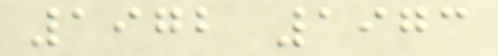1972 1973
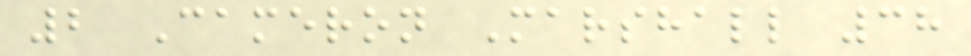2 Cameron Marshall 38
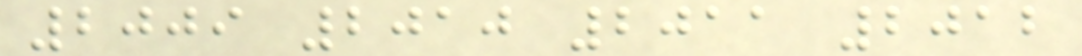2009 2010 2011 2012
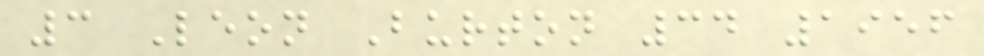3 Leon Burton 34 1956
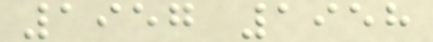1957 1958
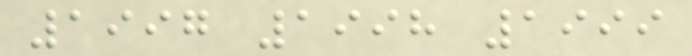1997 1998 1999
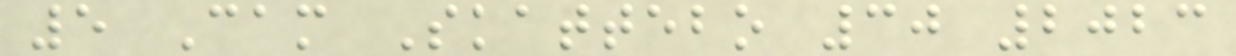5 Cam Skattebo 30 2023
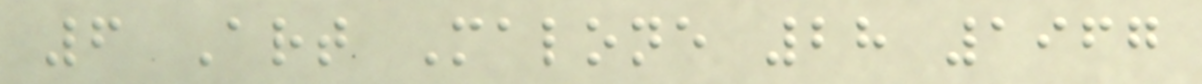6 Art Malone 28 1967
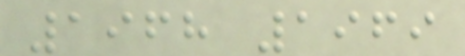1968 1969
